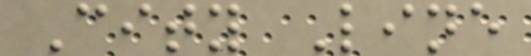City Line
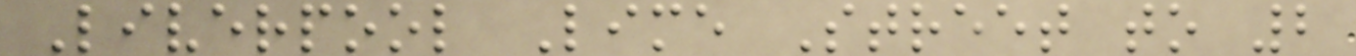Liverpool Lime Street to 2
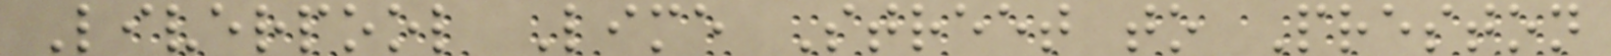Liverpool Lime Street to Preston
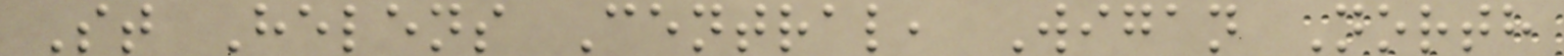St Helens Central, Wigan North
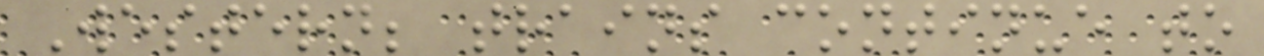Western; trains continue to
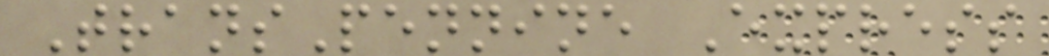TransPennine Express
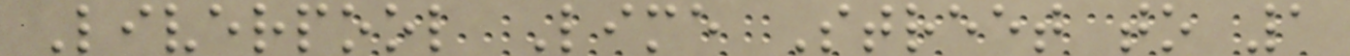Liverpool Lime Street to 1
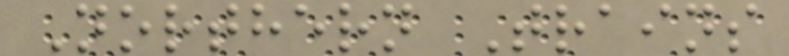Northern Trains
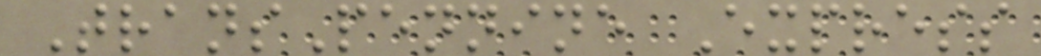TransPennine Express
